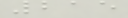215
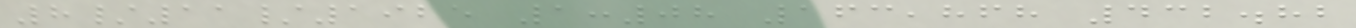8/11/1925 1:08 163,868 432.82
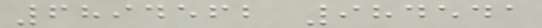6894562 984541
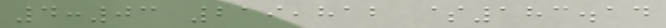4:03 219,812 $183.14
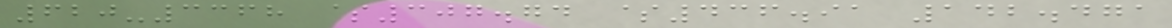620-3368 $307.74 $436.91 142.471
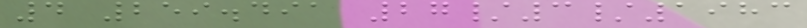4 259.491 27/3/1983
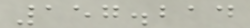157.214
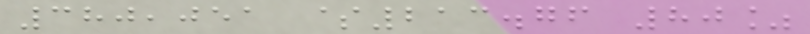380,051 $213.76 80%
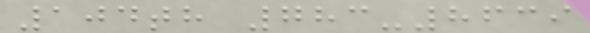104th 783-8639
